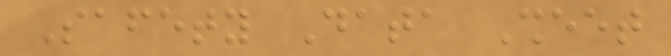Safety Data Sheet
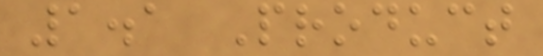1.1 Product
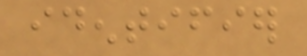identifier
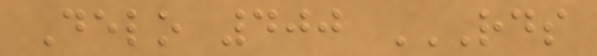Delo 400 RDS
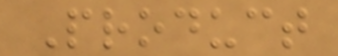Product
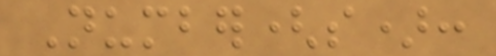Number(s):
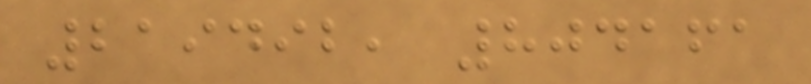219492, 804161
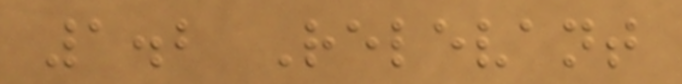1.2 Relevant
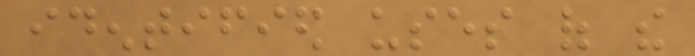identified uses of the
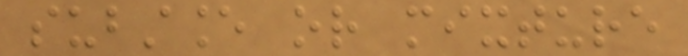substance or mixture
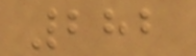282
